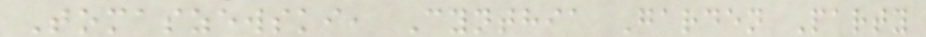Tomaszewski, Cynthia Garden Party
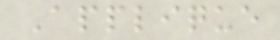Applique
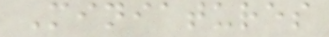Miniatures
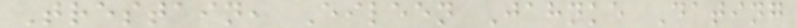Trestain, Eileen Jahnke Dating
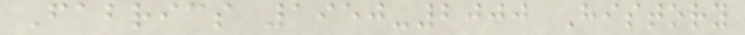Fabrics 1950-2000 History
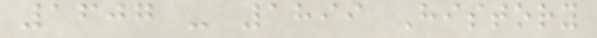1607 - 1899 History
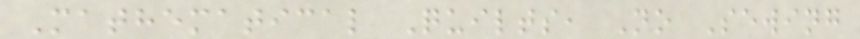Mathematical Quilts, No Sewing
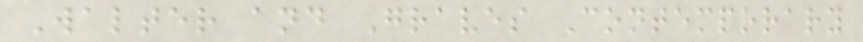Walter and Graves Contemporary
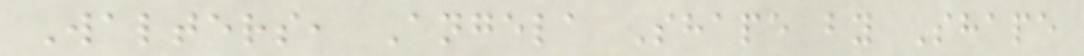Walters, Angela Shape by Shape
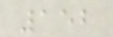152
